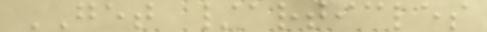GET /articles
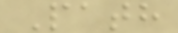Path
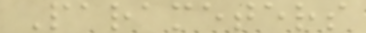Parameters
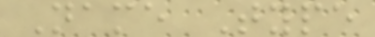Name Type
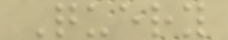Query
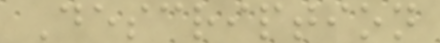Description
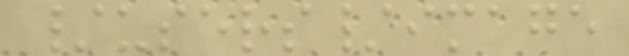/users/image
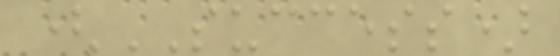(SUCCESS)
